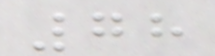78
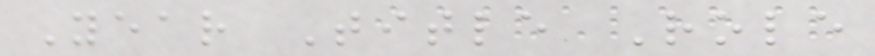Year Title Role
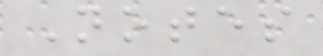Notes
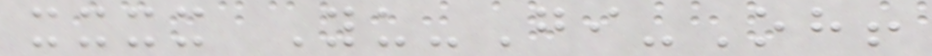xxxx Yu-Gi-Oh!
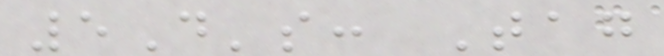5D's: Tag
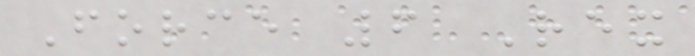Force 6 Rex
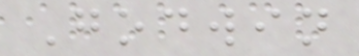Godwin
